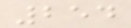254
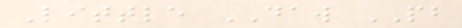Little DAW PB
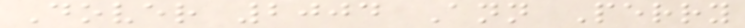Dover 2004 Ann Perry
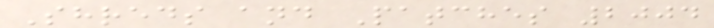Shreds and Patches 2004
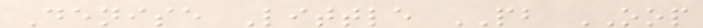Denise Little PB OOP
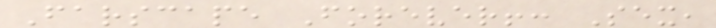Farscape Forever!: Sex,
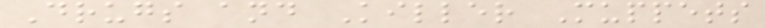Drugs and Killer Muppets
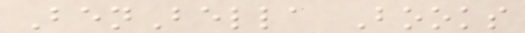BenBella Books
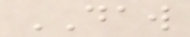DAW
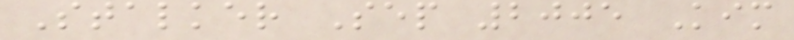Stalker Sep 2005 Kim
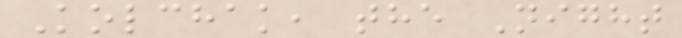Kolchak, the Night
